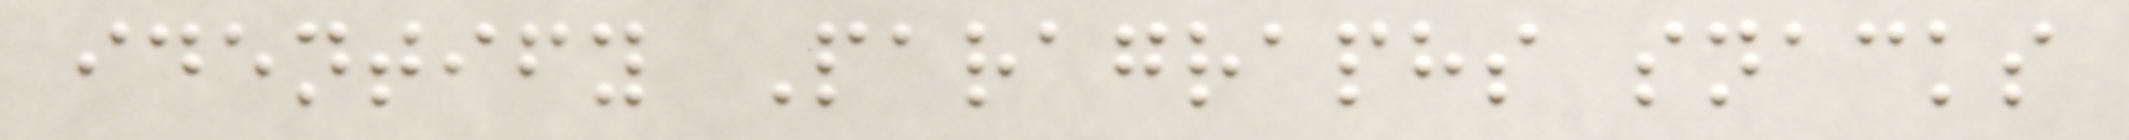identify Paragraphs snacks
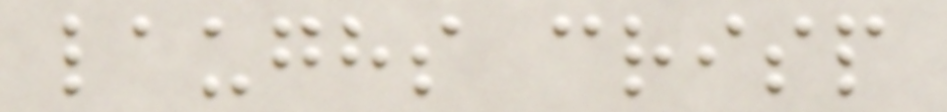laughs crisp
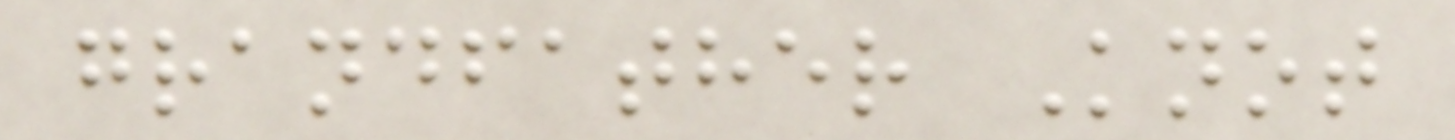grandfather Knot
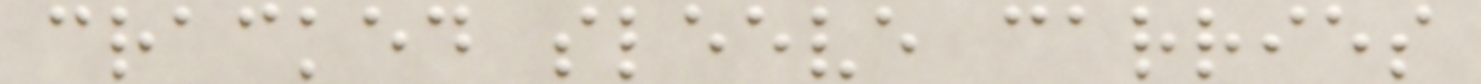cracked sleeve carries
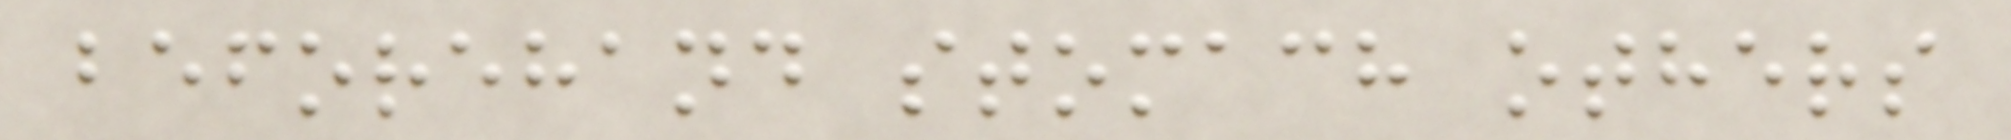beforehand stomach others
